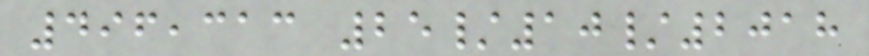496,313 25/10/2018
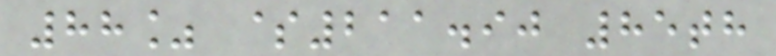88% $211.90 85th
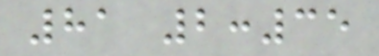81 2:35
